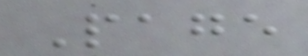Page
